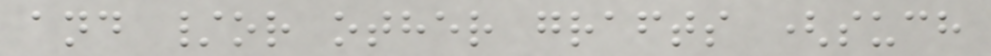and /or other grafts (such
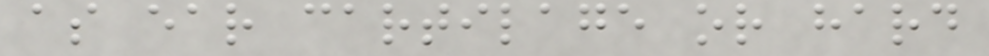as ear cartilage or hard
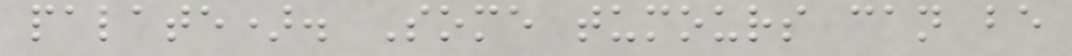palate). Some tumours can be
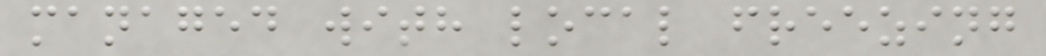managed with local freezing
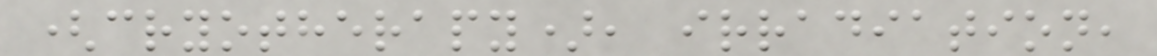(cryotherapy), irradiation,
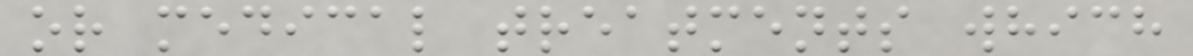or medical treatments which
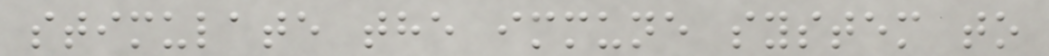stimulate the immune system to
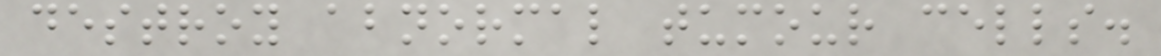destroy abnormal tumour cells.
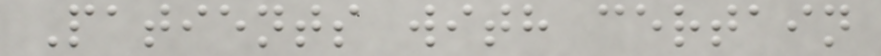Patients with certain
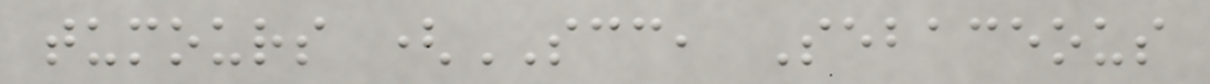tumours (SCC, Sebaceous
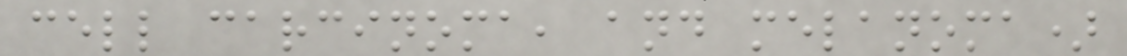cell carcinoma, and melanoma)
